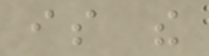is the
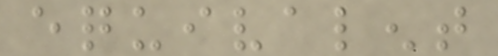equivalent
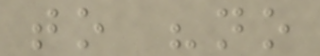to "no
